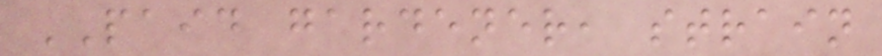PAID gardener, strain
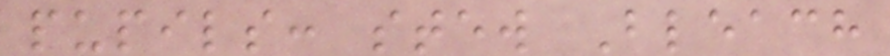pupils: stew Bleach
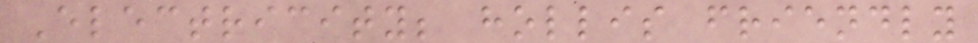Electricity; hollis friendly
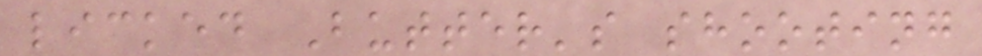licked Butter's shooting
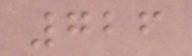726
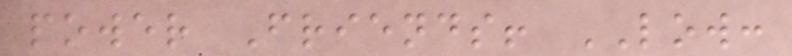power Friends! LOW:
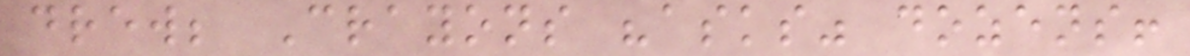drew; Crayons "asks" dozens!
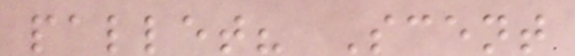pallet? Scent
